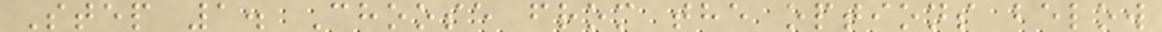Step 1. Choose from the options below
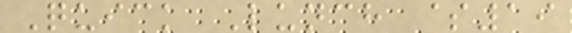Quick Lunch $19
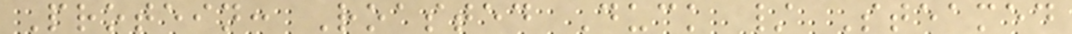Protein: Roasted Duck / Steamed
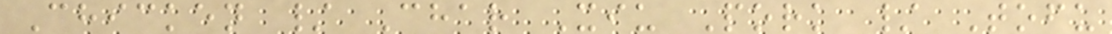Chicken / Char Xiu Pork / Tofu
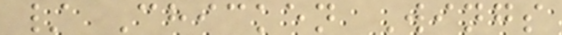/ Chicken Wings
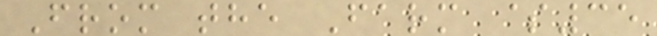From the Farm $35
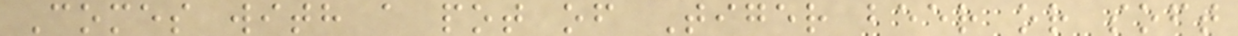Comes with a pot of Tiger beer or soft
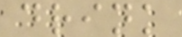drink
